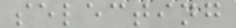selecting
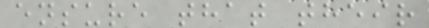ensure that their
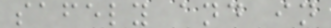safely and in
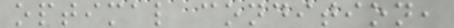optimal condition,
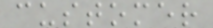customer
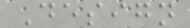Design
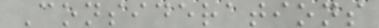Considerations
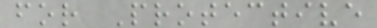for Protective
